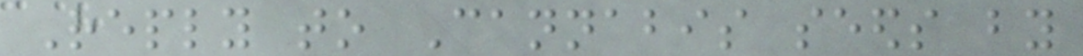Reply to Cannabis seeds by
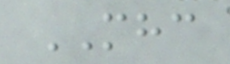MHC
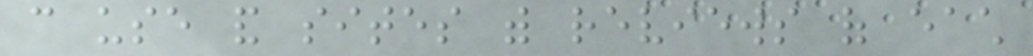can use and sites with reviews of each
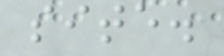site.
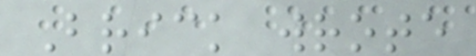Brick wrote
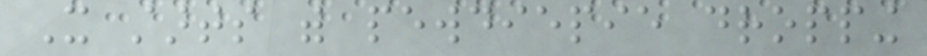It starts with pewdiepie dropping
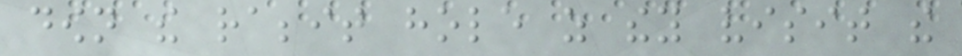down the rabbit hole as they visit the
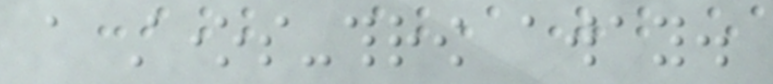a stones-throw away.
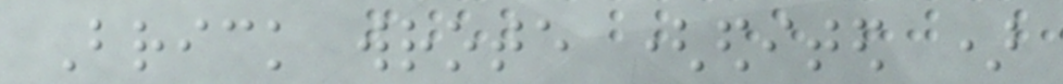Brick wrote (edited )
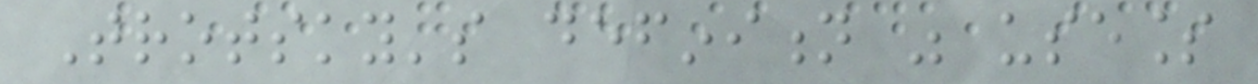Trotsky's definition was useless
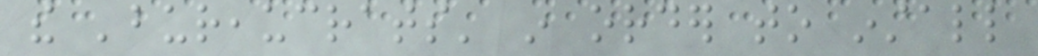the 'bureaucrats' in order to install
